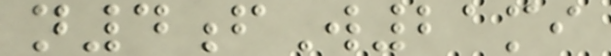n4fW21mi
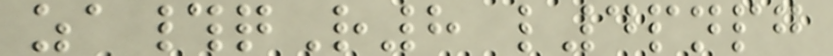za#qR8 l4pnpg
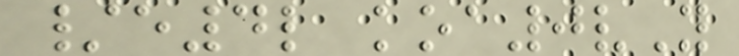/e4l koa0vY
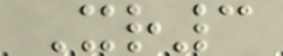Xr3
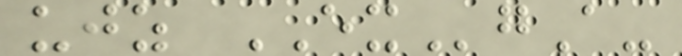ujz EXgA-
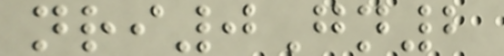nri0Gn2
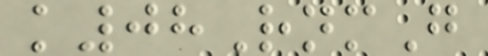k08RnmG
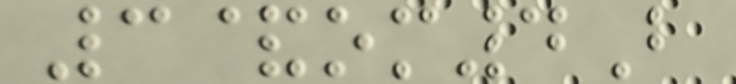3&om4B
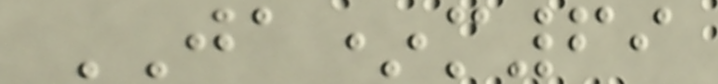JA*m69
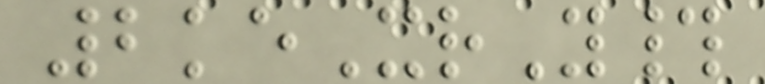2keXrY#
